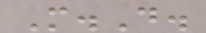M.D.
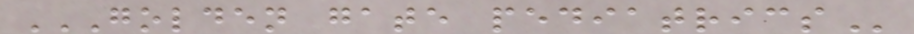GOLDEN GATE PEDIATRICS
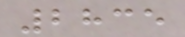2835
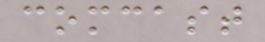comcast
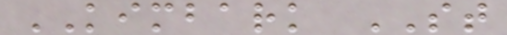KIMBARK ST
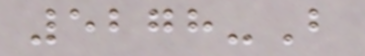5278-B
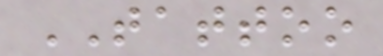TATTOO
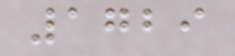1729
